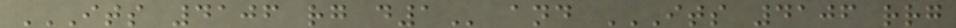ITS 4106 RG D1 and ITS 4106 RRG
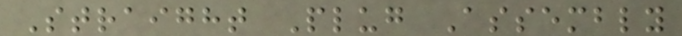Straight Plug Assembly
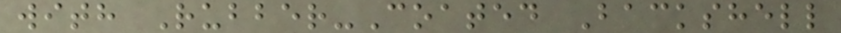with Rubber-Coated Backshell
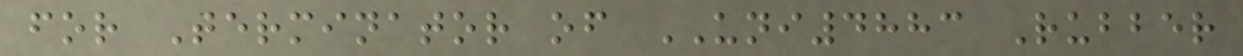for Terminator of UNI4883 Rubber
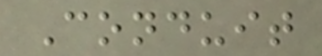Conduit
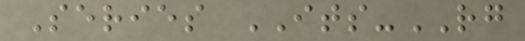Series ITS-RG
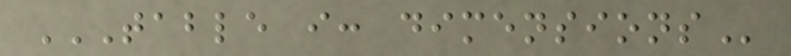TABLE I: DIMENSIONS
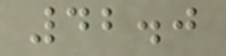42.0
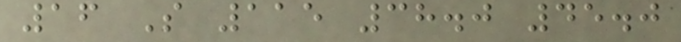16 S 115 38.0 45.0
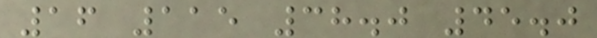16 115 38.0 45.0
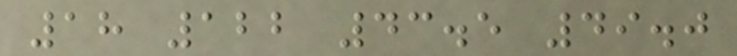18 122 43.5 49.0
